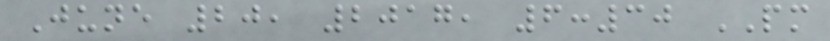June 20, 2017, 6:30 PM
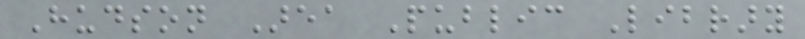Hudson Area Public Library
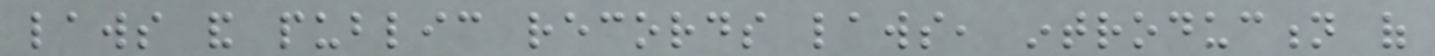laws and public records laws, introduction of
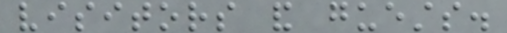visitors and guests.
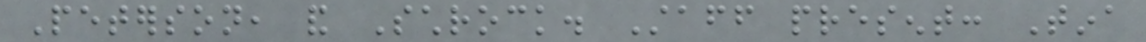Peterson, and Schrock. Staff present: Tina
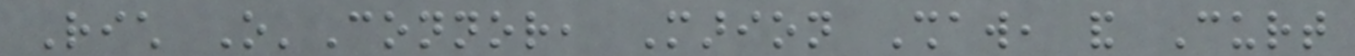Rich O'Connor, Marion Shaw, and Curt
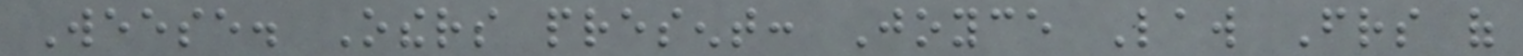Weese. Others present: Joyce Law Friends of
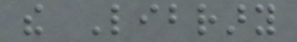the Library
